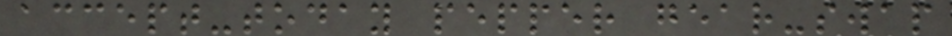accept-today pepper gear-swap
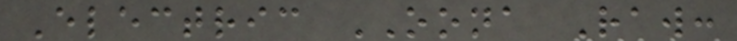Electric OONA Raw:
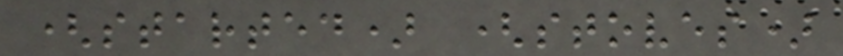(started) (stoves)
